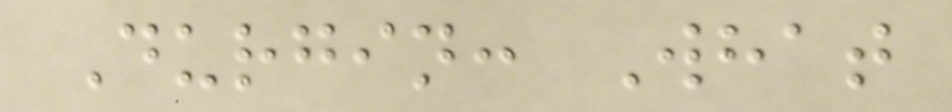Durgin: What
